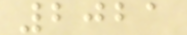2021
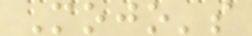Mojo's
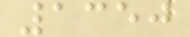1350
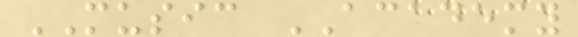MUSIC ACADEMY
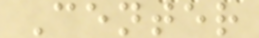Center
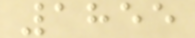1855
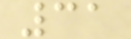31
